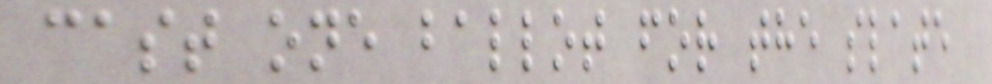cast one ballot for the slate
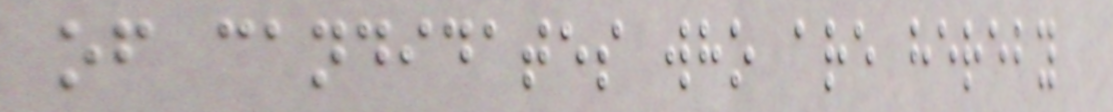of candidates who are hereby
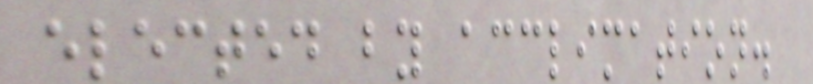elected by acclimation.
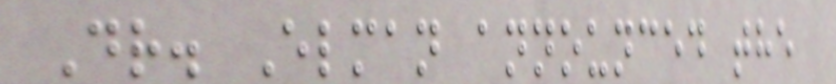Dr. Elman announced the
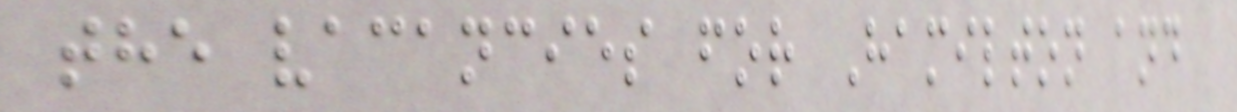the vacancies for Hamilton and
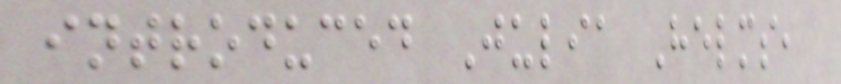introduced Julia Helms,
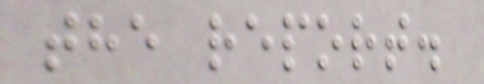the report.
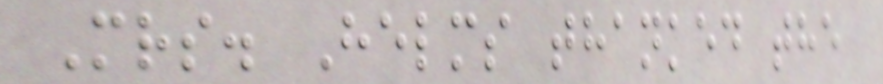Mrs. Helms thanked the
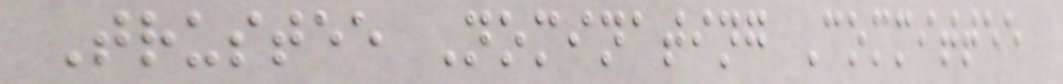Trustee Nominating Committee
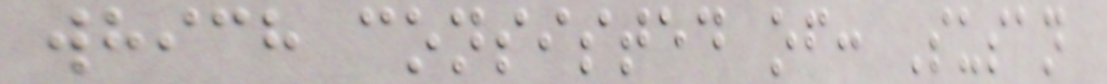which consisted of: Susan
